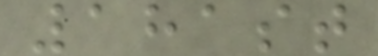181st
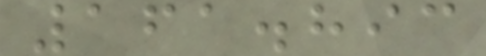161.893
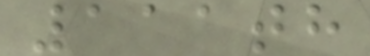111th
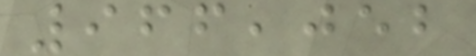966,052
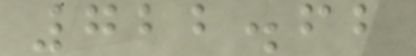722.62
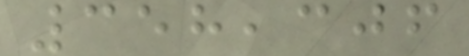358,306
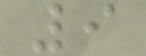9
